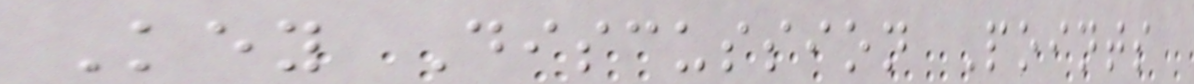Key Discussion Points
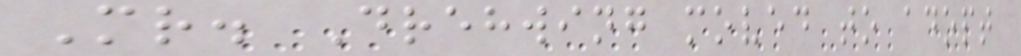Mr. Drehwing moved to adopt
